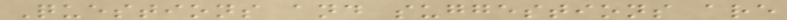Questions and suggestions are
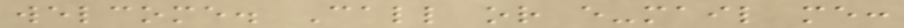welcome. Call or e-mail me:
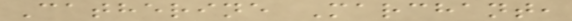Catherine Marchant,
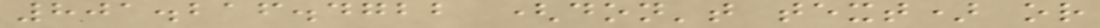801.216.4722 (don't text) or
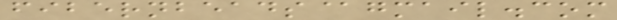fibernbeads@gmail.com
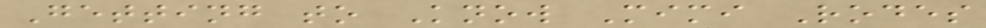Getting to Know Mimi Rodes
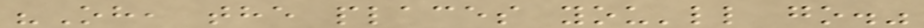"Oh, the places you'll go."
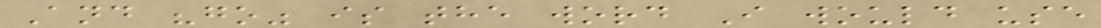And "go" is the word I would use
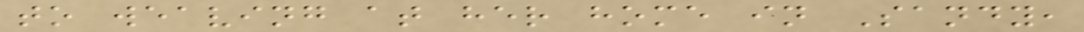to weaving at her home in Sandy,
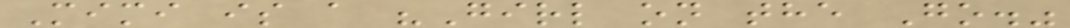Mimi is a "Girl on the Go."
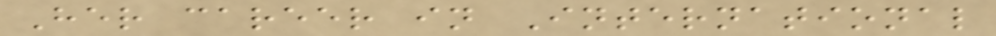Her career in International
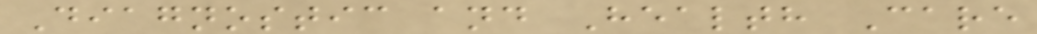Diagnostic and Health Care
